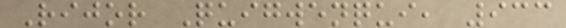Rijor Quigwenqui, 933
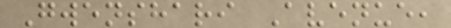Gwenshari Avenue,
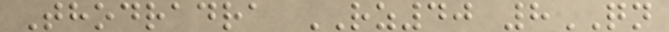Thodradra RZ40 8QN
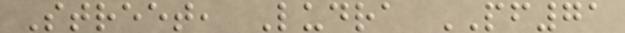Street, Ludra PF71
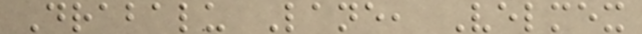Drabalu Lane, Velmex
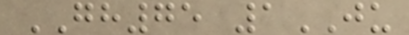GH75 1JU
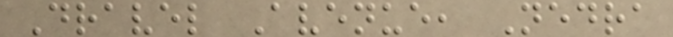Dravel Avenue, Nedra
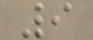9
